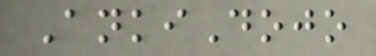AnkiDojo
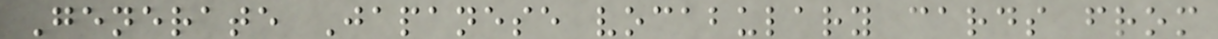Generate Japanese vocabulary cards from
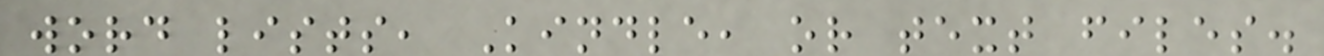word lists, Kindle, or text files.
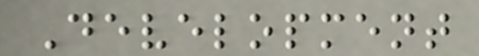Development
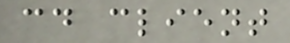cd client
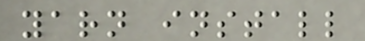yarn install
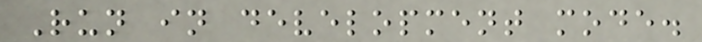Run in development mode.
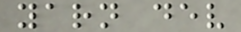yarn dev
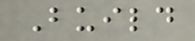Build
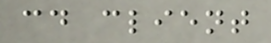cd client
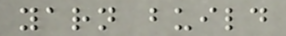yarn build
